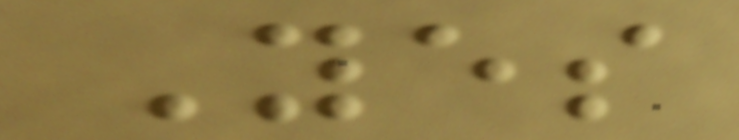Yes
